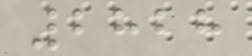2828
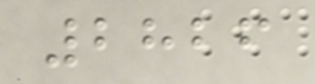2826
